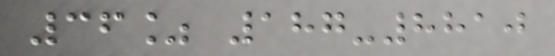36% 187-8810
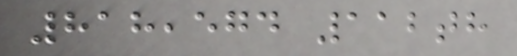818,574 112th
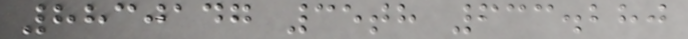8830147 35th 633.280
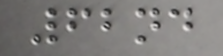62nd
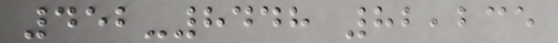452-8448 82,235
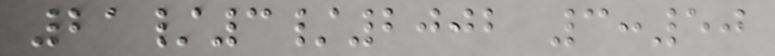21/3/2002 3:50
